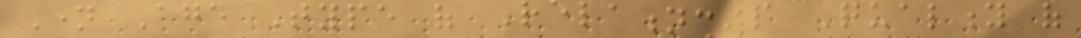Name Age Type of Relationship Quality of
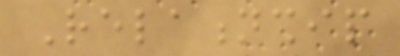Relationship
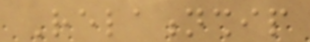Relationship
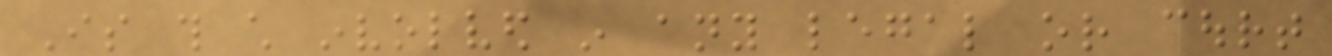Is this child involved in any legal or court
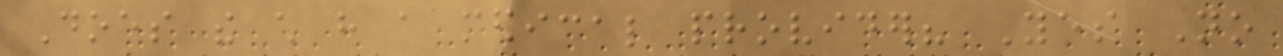Does the child have a medical provider? Yes No
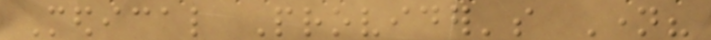Medical Provider's Name?
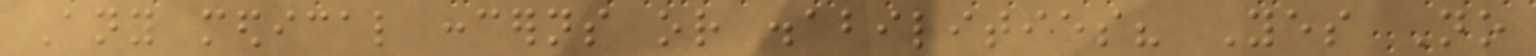Any medical concerns or disabilities? Yes No
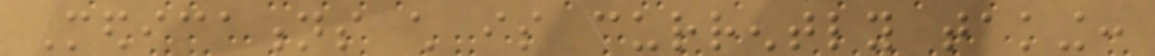Medications child is currently taking:
